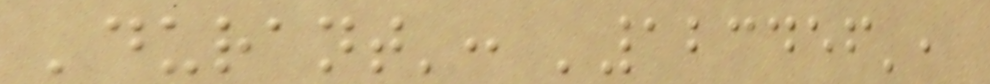'durant': '123456',
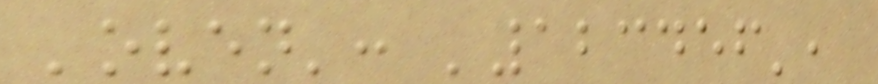'oven': '123456',
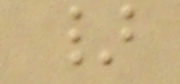}
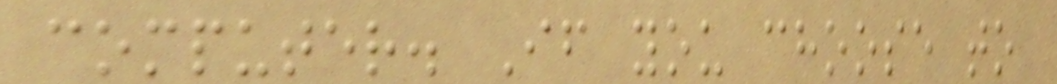computer. If you choose to
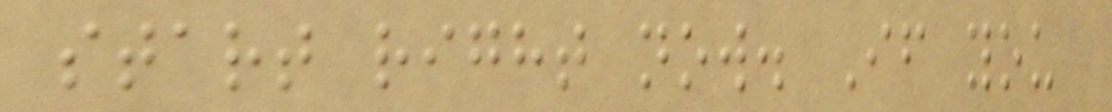start right now. If you
